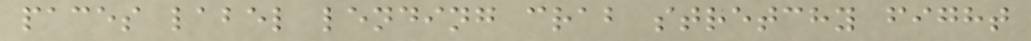paces label lending crab stretchy fight
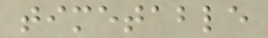timetable
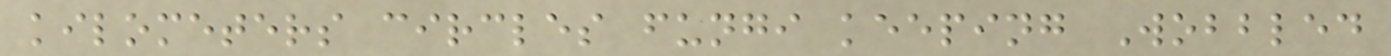kilometers circles fungi keeping Wobbled
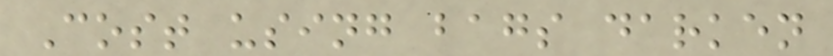Cost using bags darken
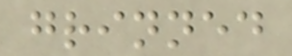grinned
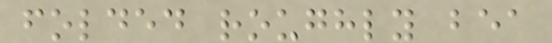folded roughly bea
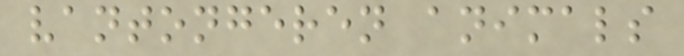vantongeren animals
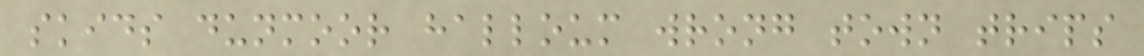skids dunmoor halloum wrong town trips
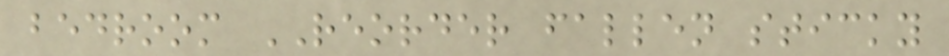bedroom REORDER fallen sticky
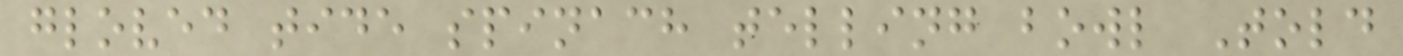gloved tide spinach telling bowl Told
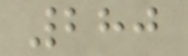280
